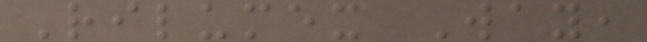Rilumex Way,
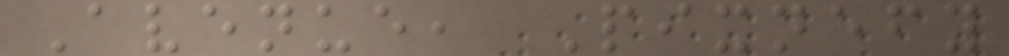Avenue, Pixnefy
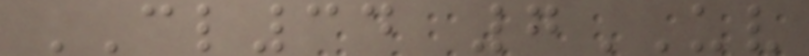CL34 7UV
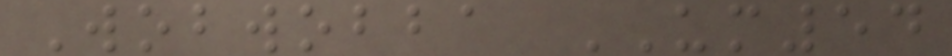Wobwobba UM54
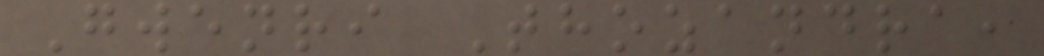Gwenri Thozandra,
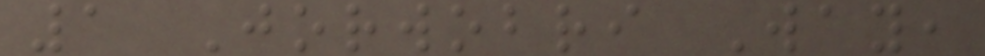1 Jorwobri Way,
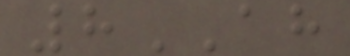8AH
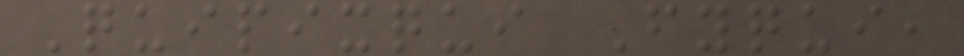Quipixqui Fyqui,
